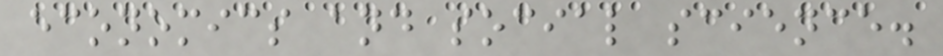economics and social science.
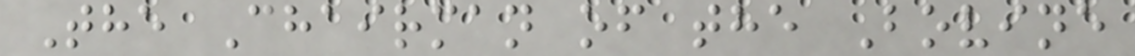The Chairman of the Bovine
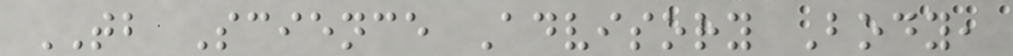TB Science Advisory Body,
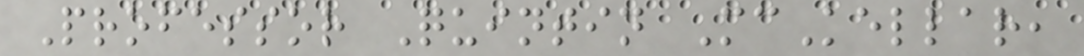Professor Quintin McKellar,
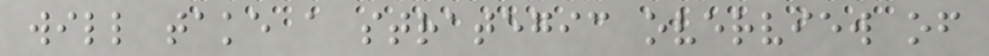will take a strategic overview of
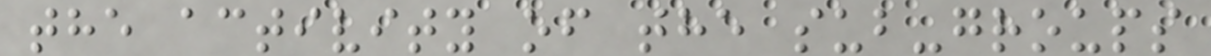the activity of the sub-groups
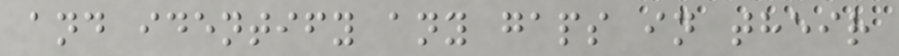and identify any gaps in their
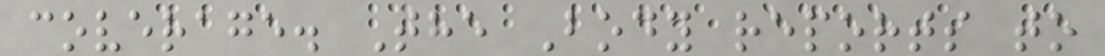coverage. The Body reports to
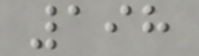198
